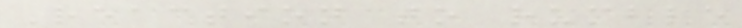Reaction to rumble
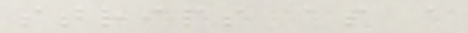strips as a
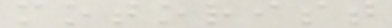motorist
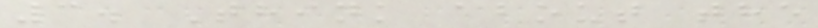3. Think about the
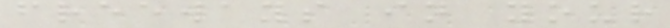freeways in your
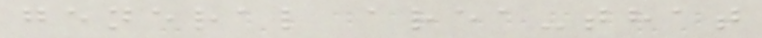general area-that
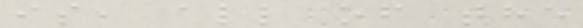is, all of the
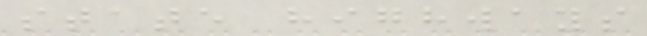state highways
